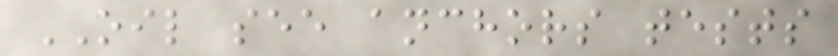OIL see anchors tests
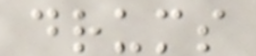drums
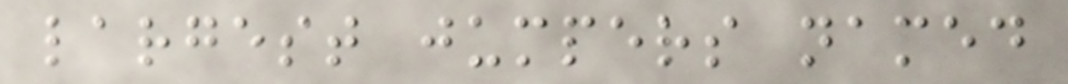largest jumpers named
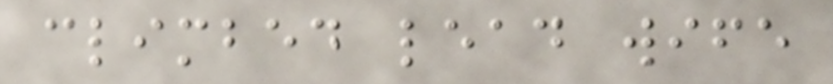climbed lead wife
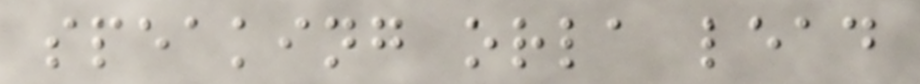speaking orla lead
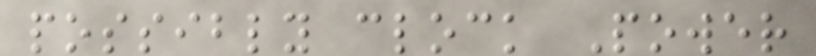possibly clock Power
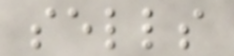sells
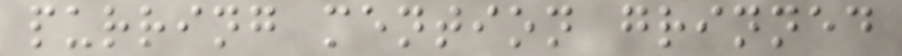purring mention grinned
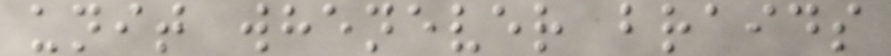unit whenever braids
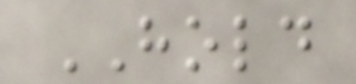HOLD
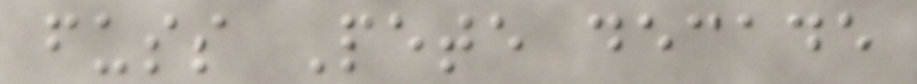fuss Pete decade
